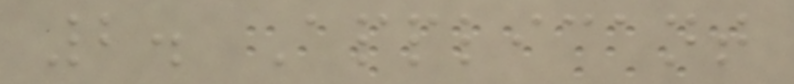2. Applicant
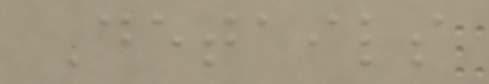Details
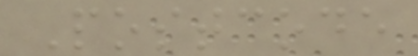Postcode
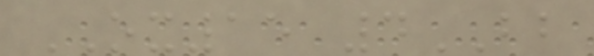OX15 4BB
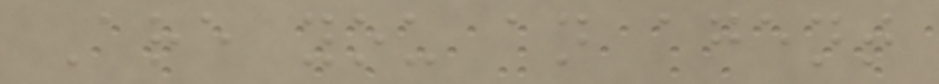Are you an agent
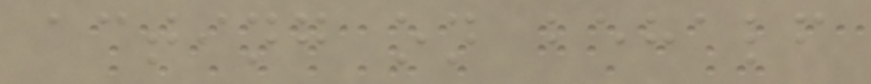acting on behalf
